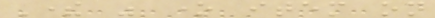There was one item on
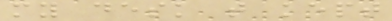my desk that kept
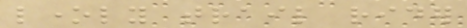lonely trail rider
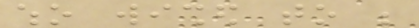who wished to be
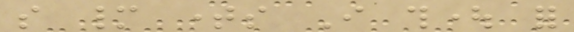so many times I thought for
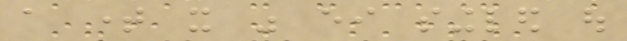a time it was either singled out
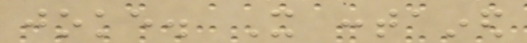joke. It contained
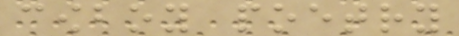cowboy poetry
